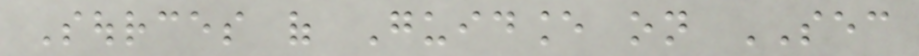Sources of Guidance on SEC
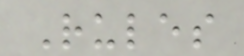Rules
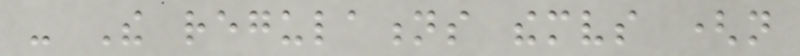- The regulations themselves (not
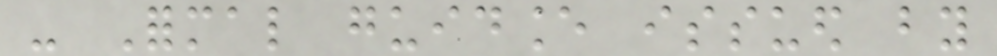- Formal guidance issued by
